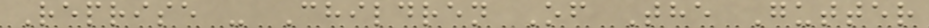Reprise - Children Of The Gutter
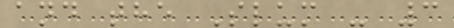and the Slum - 3
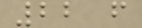22 f
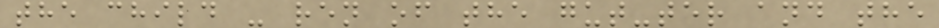the child - ren of the gut-ter and the
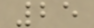25
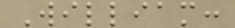William:
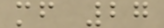mf 27
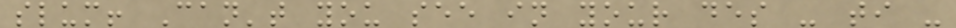slum! Can't you see in your des - ti -
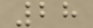28
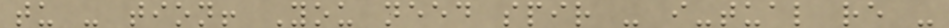tu - tion! You need spir - i-tual re -
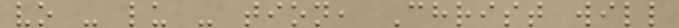vo - lu - tion, Christ will
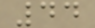44
